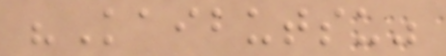"Kaibutsu"
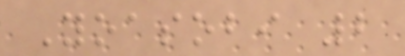Yoasobi 2
